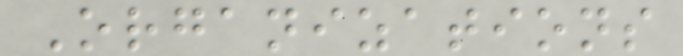Organizations
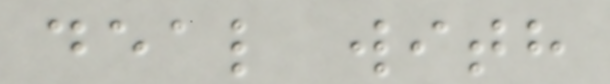deal with
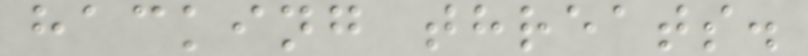hacking threats.
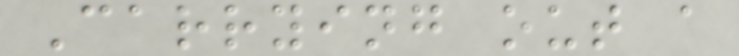Carrying out a
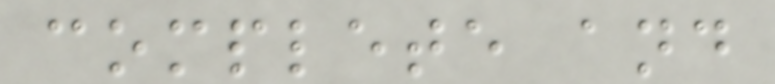complete and
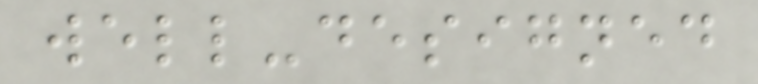well-designed
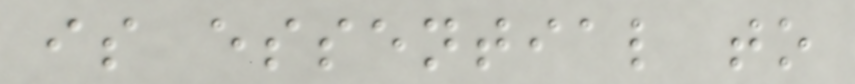is essential to
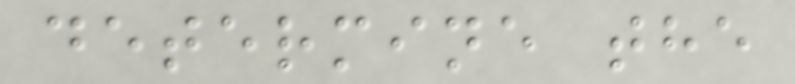determine the
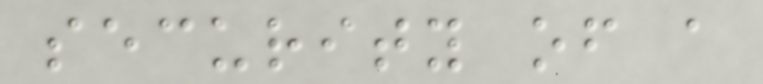security of a
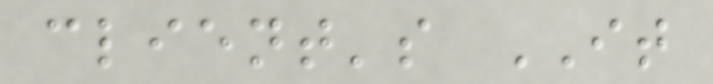client's IT
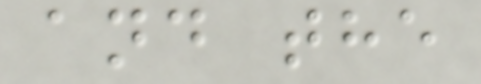and the
